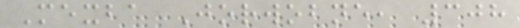Mexba Jorwobne, 308
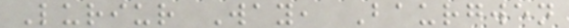Luriur Way, Baurgwen
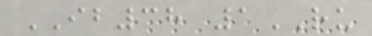IB38 1RU
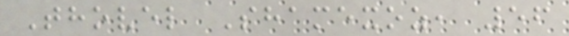Thovel Shamexoz, 56
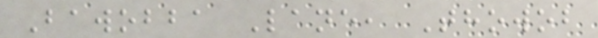Bawobba Lane, Thowob
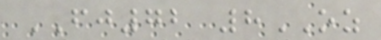FJ72 8OZ
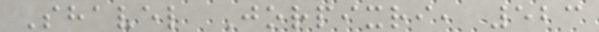Shavel Jorpixri, 523
